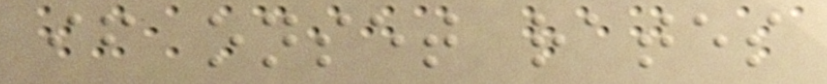if onset rates
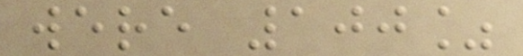were 100%
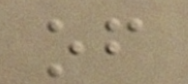of
